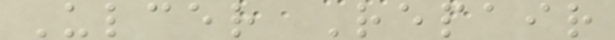Ulcer Repair
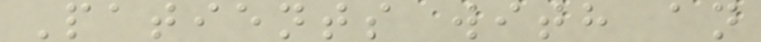Patients with an
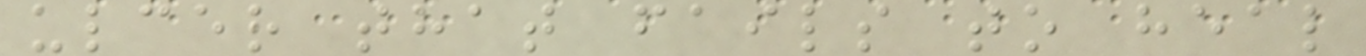ulcer that fails to heal
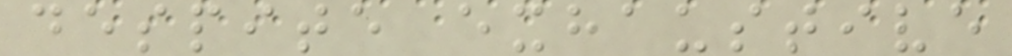despite exhaustive
